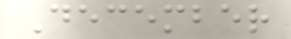December
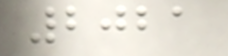2021
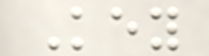Key
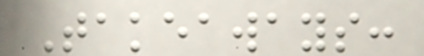Takeaways:
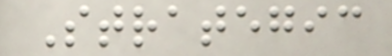Strategic
